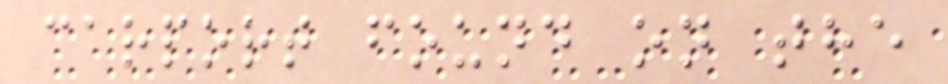carport found on the
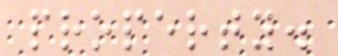property.
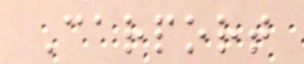Carport
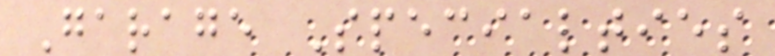Garage Specialties
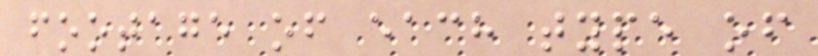footage of each type of
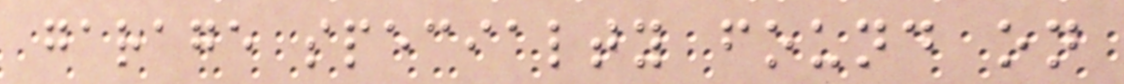garage specialty found on
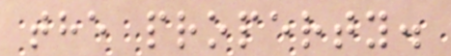the property.
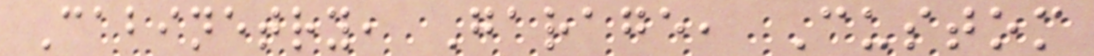Cabinetry, Garage, Custom
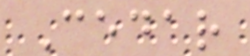Cedar
